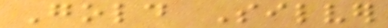Gold Silver
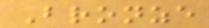Bronze
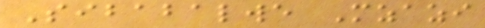Sibabalwe Mzazi
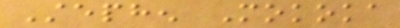Stephen Mokoka
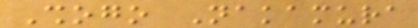Shogo Nakamura
